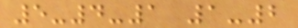5-4-1 1-2
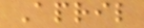April
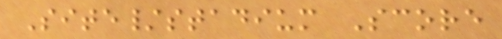Site/stadium Score
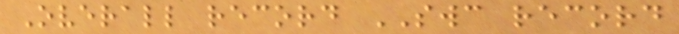Overall record SWC record
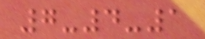7-4-1
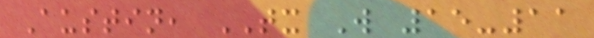Austin, TX W 15-11
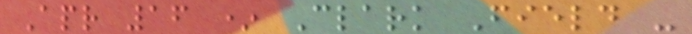Apr 16 * Clark Field -
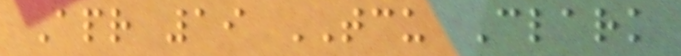Apr 19 TCU Clark
